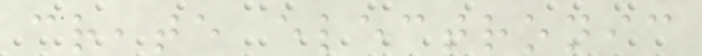create electronic
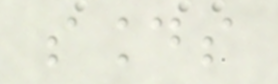sounds
